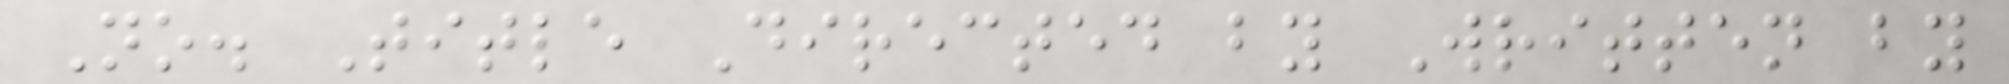No. Title Directed by Written by
